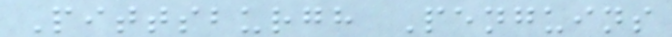Pittsburgh Penguins
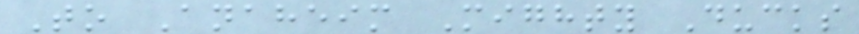To Anaheim Mighty Ducks
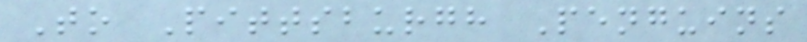To Pittsburgh Penguins
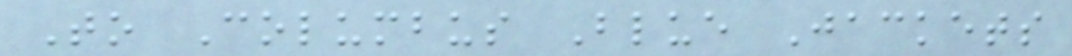To Columbus Blue Jackets
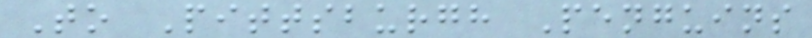To Pittsburgh Penguins
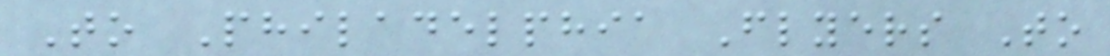To Philadelphia Flyers To
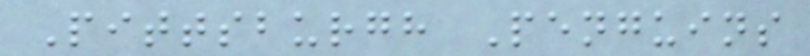Pittsburgh Penguins
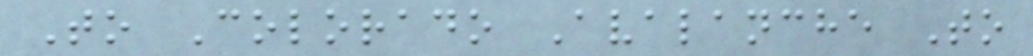To Colorado Avalanche To
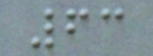63
